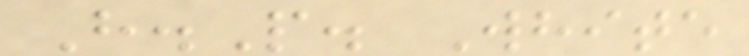H.P. White
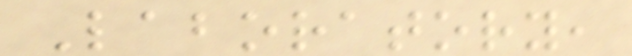Laboratory,
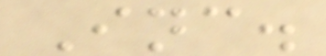Inc.
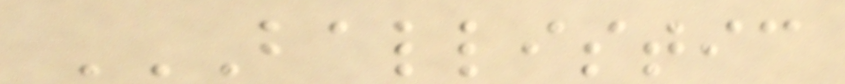BALLISTIC
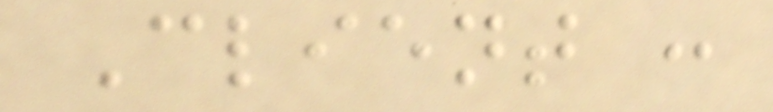Client :
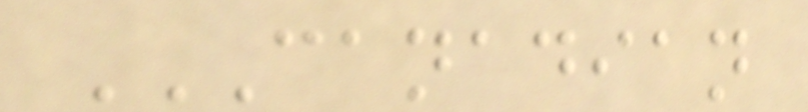CANADIAN
